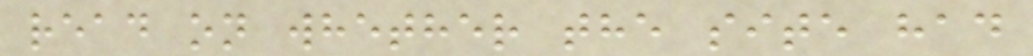read on whether the site had
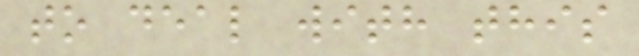to deal with this
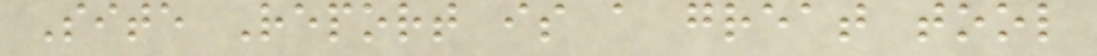Site Report is a great tool
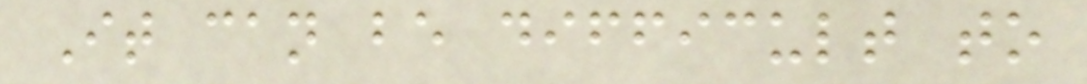It can be difficult to
